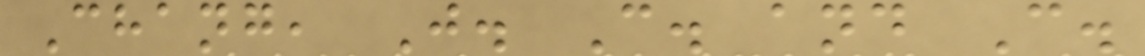Chang, J. C. and C.
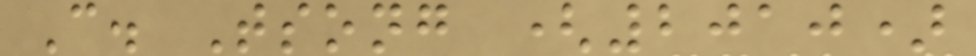C. Tsong (2010)
